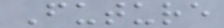Future
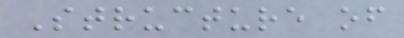Structure of
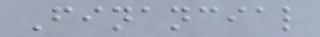Financial
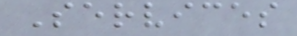Services
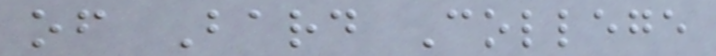of Bard College
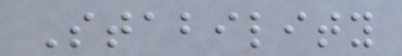Stability
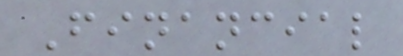Financial
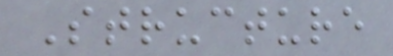Structure
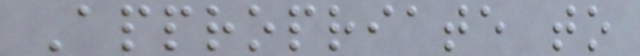Appropriate to
